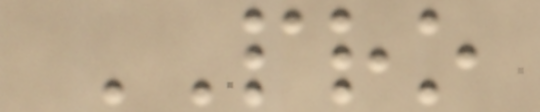PRO
